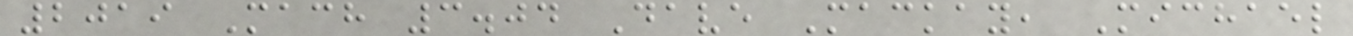2019 Mach 3.04 Dave Mackay, Michael
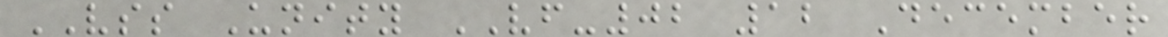VSS Unity VF-02 12 December
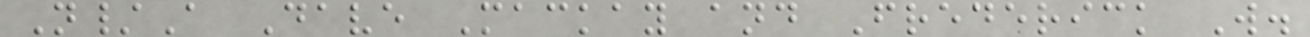N/A Dave Mackay and Frederick W.
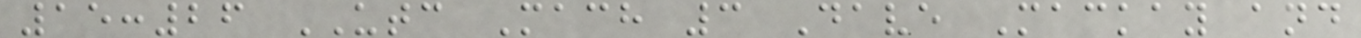15:26 UTC Mach 3 Dave Mackay and
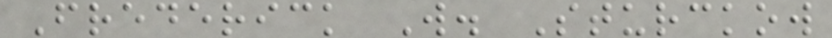Frederick W. Sturckow
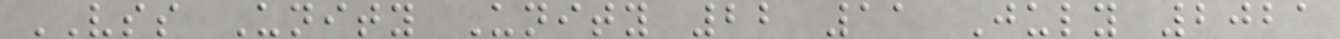VSS Unity Unity 22 11 July 2021
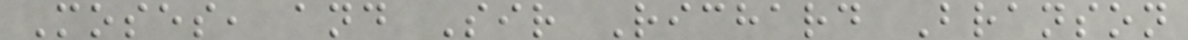Moses, and Sir Richard Branson
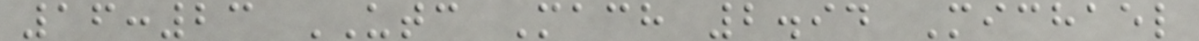16:23 UTC Mach 2.94 Michael
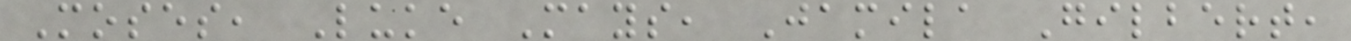Moses, Luke Mays, Jamila Gilbert,
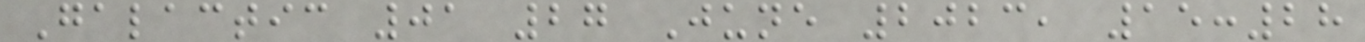Galactic 01 27 June 2023, 15:28
